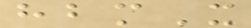hbmX
